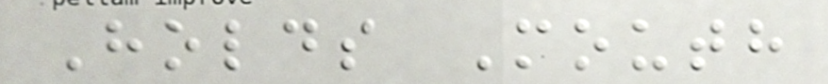Holds Mouth
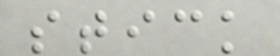stick
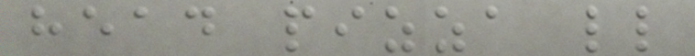head pizza ll
